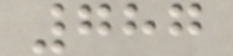787
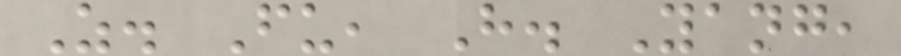Z. Fu, H. Yang,
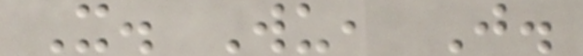X. Wu, J.
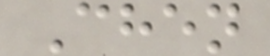Chen
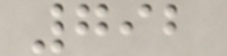792
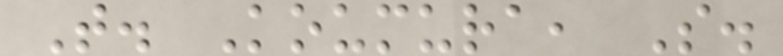T. Koumura, S.
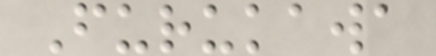Furukawa
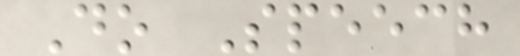Do Speech
